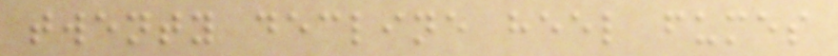twenty decline heel fumes
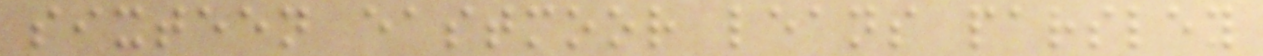sixteen eastmoor leans parsley
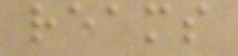reams
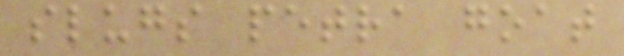slugs petra goat
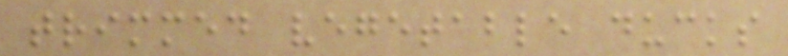trimmed vegetable ducks
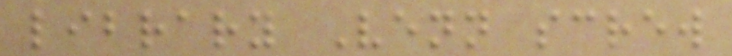library Venn screw
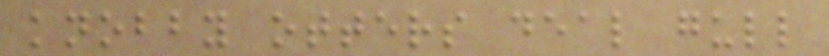knobby otters deal gull
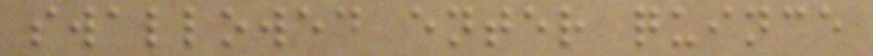swallowed enter quince
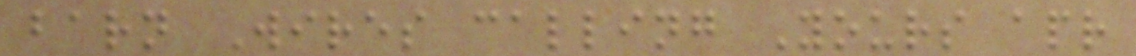barn Wires calling Yours apr
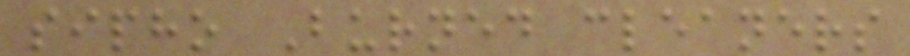sipho Burned cleaners
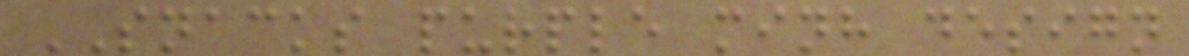SNACKS purple minh design
